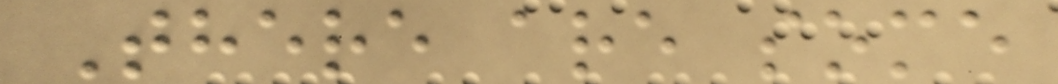There are some
